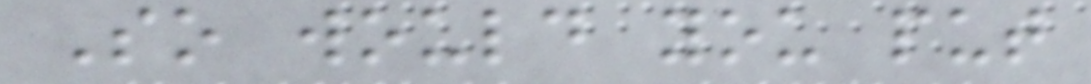So would you put
